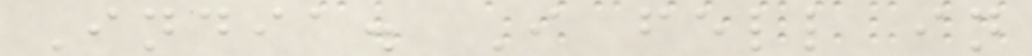India. I fell in
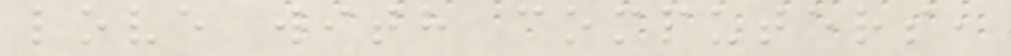love with computers,
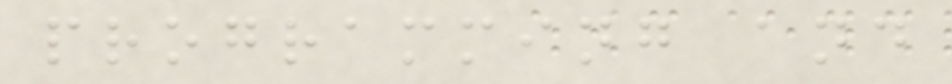programming and
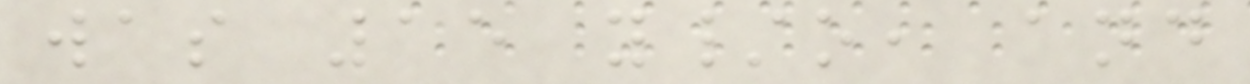was 15 y/o, and
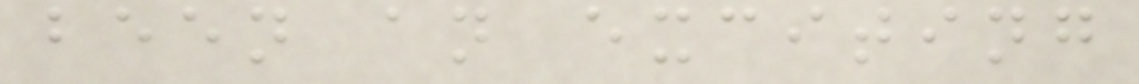been an exciting
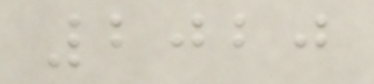2020
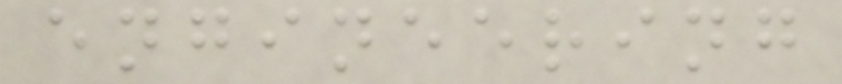engineering
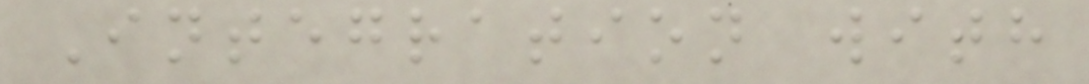Integration with
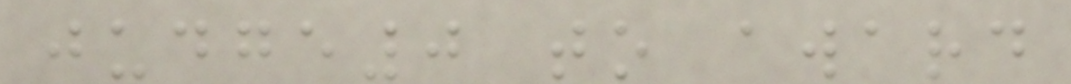judge0 to award
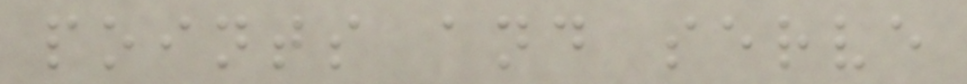points and serve
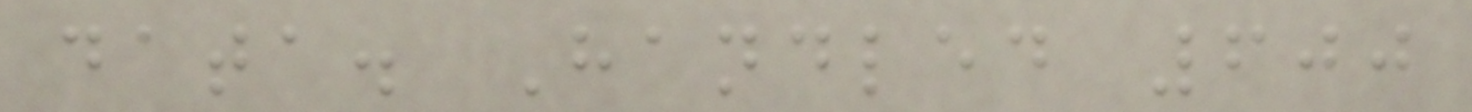data. Handled 600
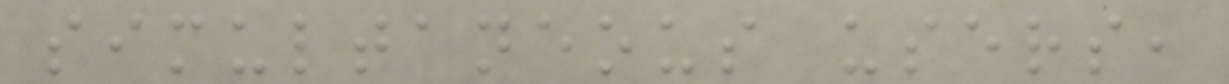simultaneous users,
